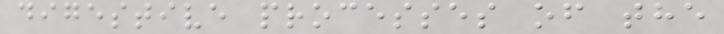digestive processes of the
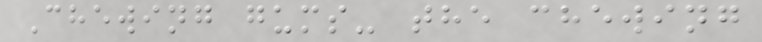Chewing gums- the chewing
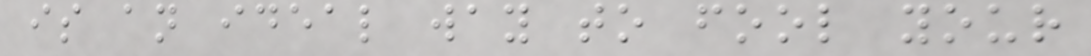is an ideal way to fool your
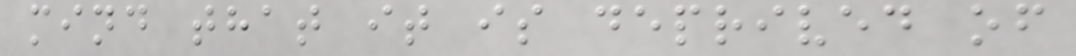mind that it is deprived of
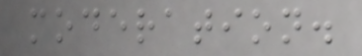moderation.
